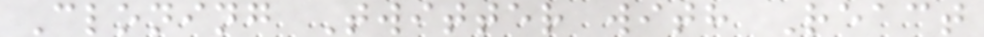Cloning Twitter with React
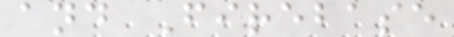and Firebase
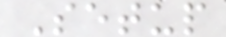Setup
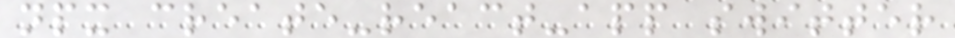npx create-react-app switter
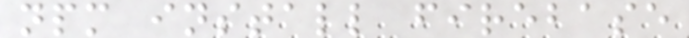npm install firebase
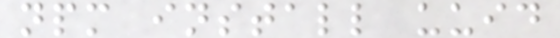npm install uuid
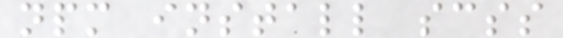npm install scss
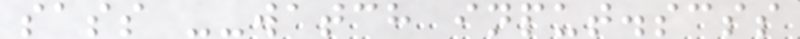sass --watch input.scss
